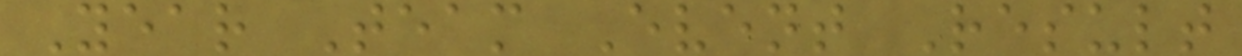Year Team Event Result
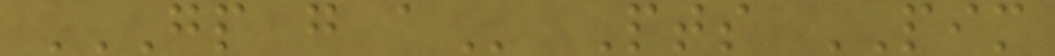GP G A Pts PIM
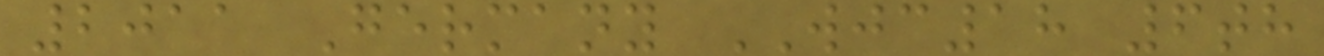2011 Germany WJC18 6th
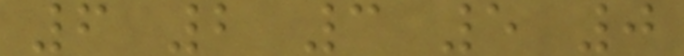6 2 3 5 0
